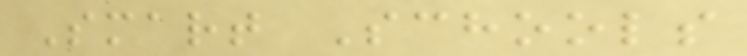Smart Schools
